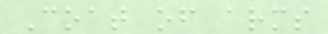Coat of arms
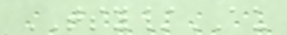TSY/AU
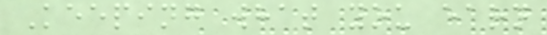Keeping what you earn
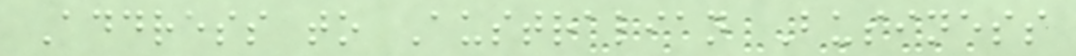Address to Australian Business
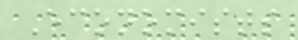Economists
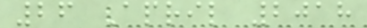26 April 2018
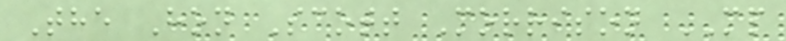The Hon Scott Morrison MP
